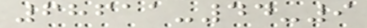68611-44-9
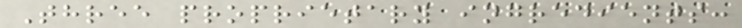Three proprietary ingredients:
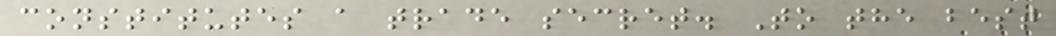constitutes a trade secret. To the best
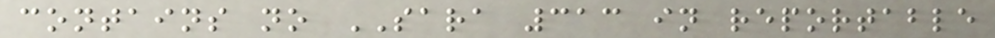contains no SARA 313 in reportable
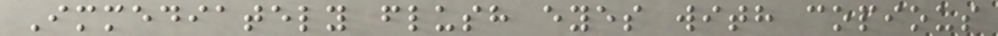Immediately flush eyes with copious
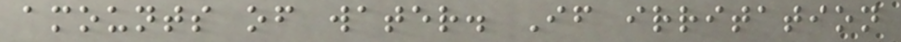amounts of water. If irritation
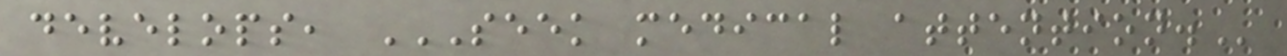develops, SEEK MEDICAL ATTENTION.
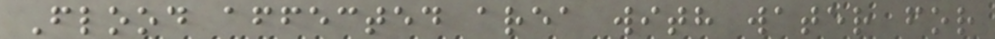Flood affected area with water for
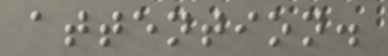attention.
